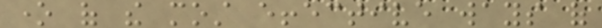one of the most effective ways of
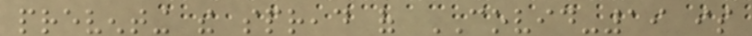preventing the spread of COVID-19 is
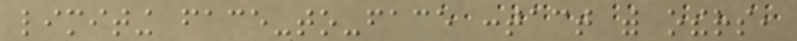limiting face-to-face contact with others,
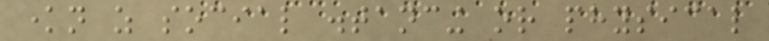known as social distancing or physical
